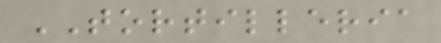TORTILLERIA
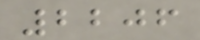2206
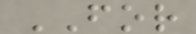FOR
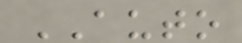AUTO
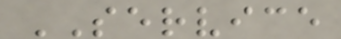SERVICE
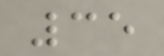35
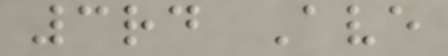3rd Ave
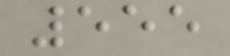555
